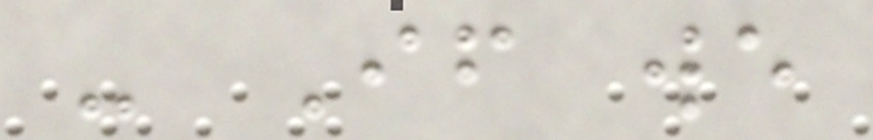- If we
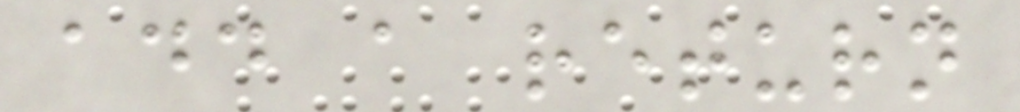add a return
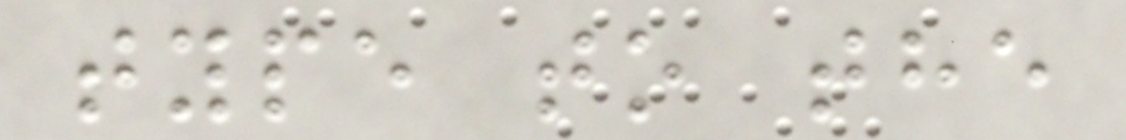type to the
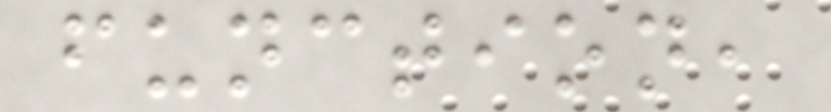function,
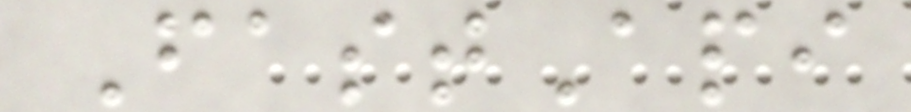FastApi
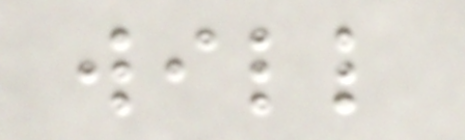will
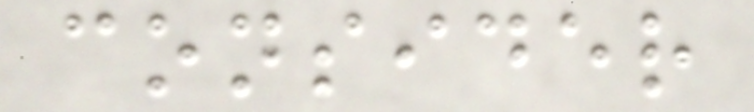consider
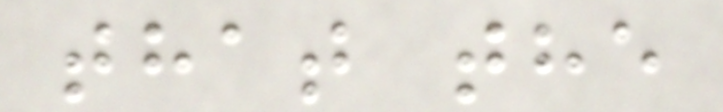that the
